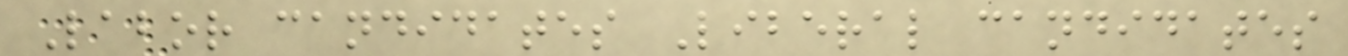Labor candidates Liberal candidates
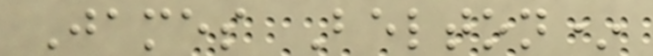James Belton*
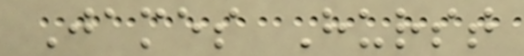James Hurst
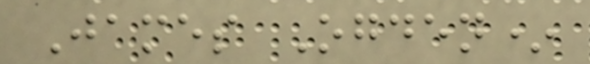James Ogden*
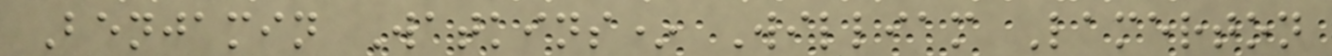Benjamin Watkins* William Lamerton
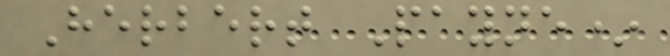Herbert Payne*
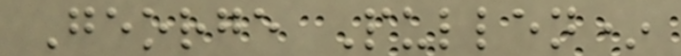George Pullen*
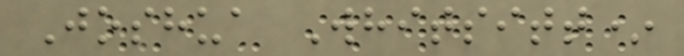Joshua Whitsitt*
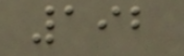192
